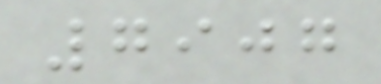7907
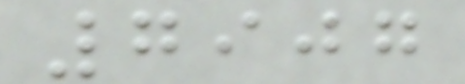7907
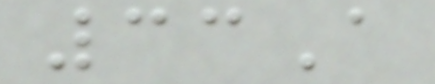33A
